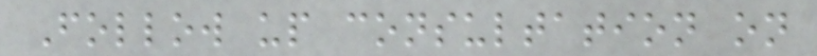Follow up consultation on
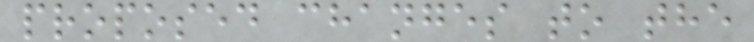proposed changes to the
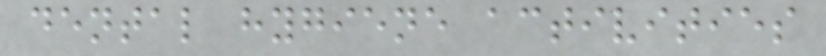dental hygiene activities
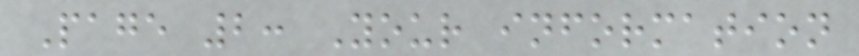Page 2: Your information
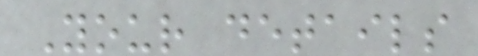Your details
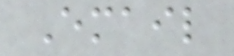Email
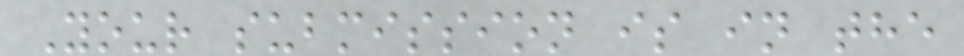Your submission is in the
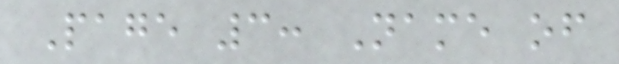Page 3: Name of
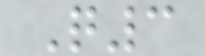Q3
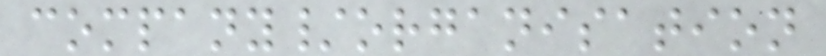company/organisation
